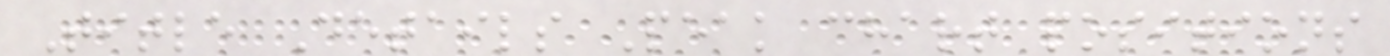Title Details Peak chart positions
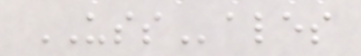USSales
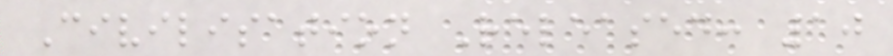Civilisation Released: 10
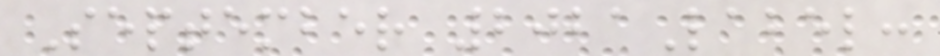September 2021Label:
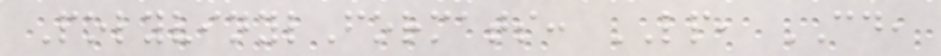PolyvinylFormats: LP, CD,
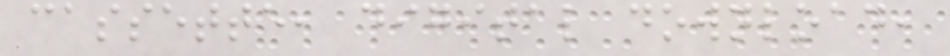cassette, digital download,
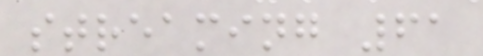streaming 61
